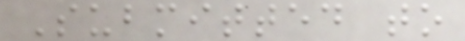Submitted to
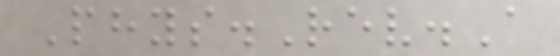Phys.Rev.A
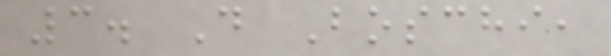3. D Boschi,
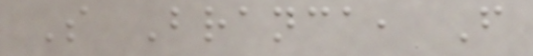S Branca, F
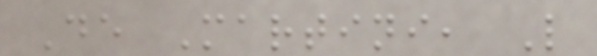De Martini, L
